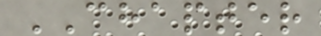CHAPTER
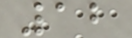12
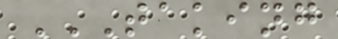TAKING
